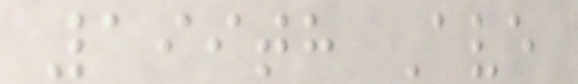199th Ave
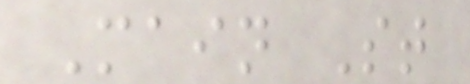Main St
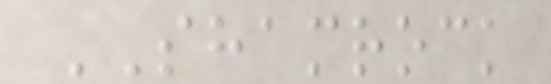SHAMROCK
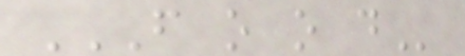F O O D
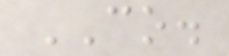CO.
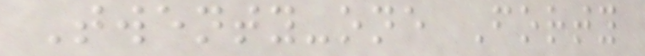Twenty-one Forty
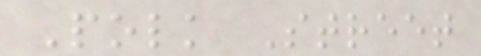Polk Street
